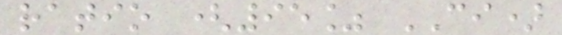ratio (95% CI)
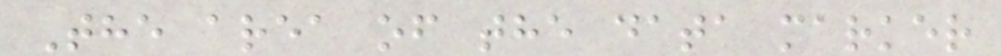The area of the data marker
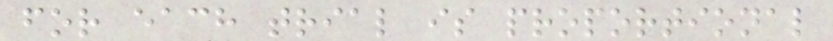for each trial is proportional
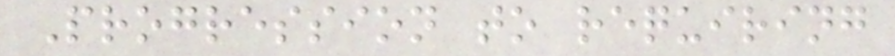Progression to requiring
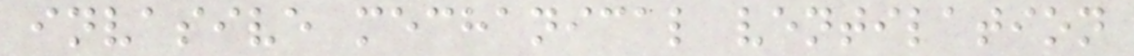invasive mechanical ventilation
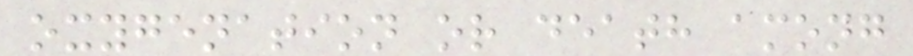oxygenation or death among
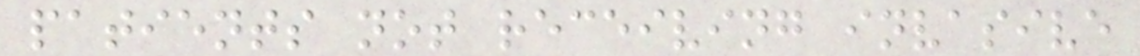patients not receiving invasive
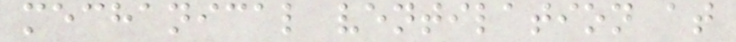mechanical ventilation at
